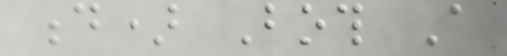d) Both A
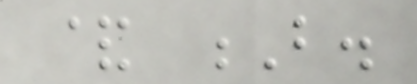& B.
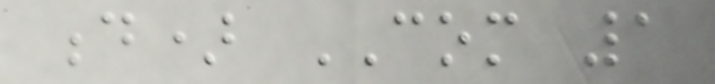d) COM 1
